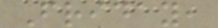Friday,
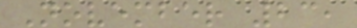November 23,
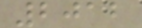2012
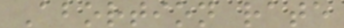Abortion rate
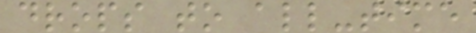drops to all-time
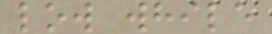low while
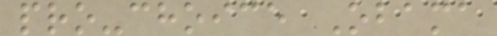pro-choice Obama
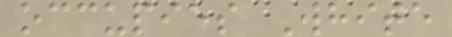occupies White
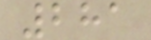281
